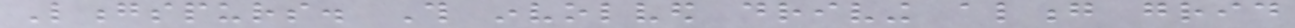Longspurs. This involved driving along grid
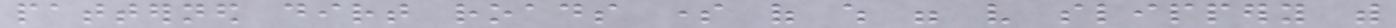patterned dirt roads some of which were very slippery with
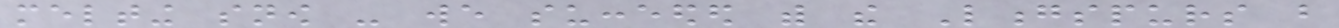melting snow - we succeeded with the Longspurs but
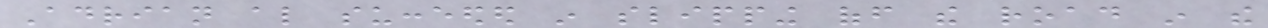Adrian also succeeded in slipping off the road in the
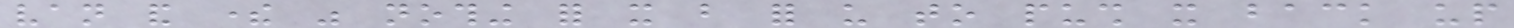van and there was nothing for it but for us to push it back up
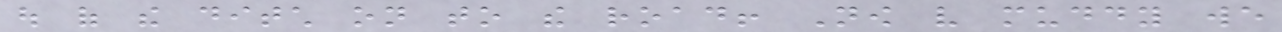out of the ditch on to the road! Now very muddy we
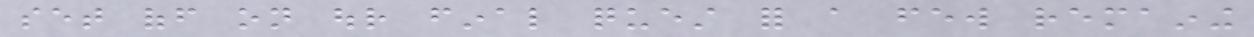set off on our final quest for a few remaining
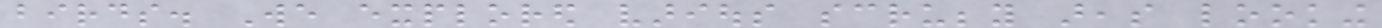birds. We explored various scrubby areas looking
